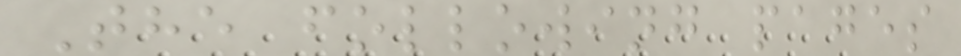The following pages
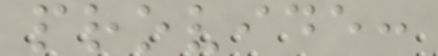provide:
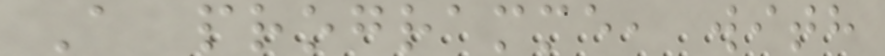A programme, with
